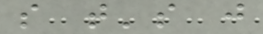so that's just
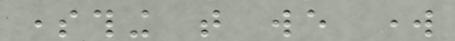something that we work
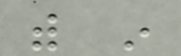with in
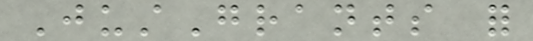JustGrants for
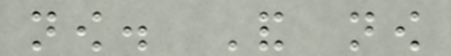now. And now
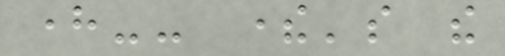here-- there's the
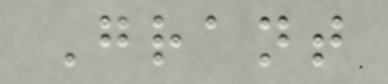Grant
